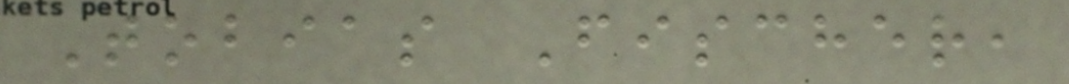Tobias Fischer,
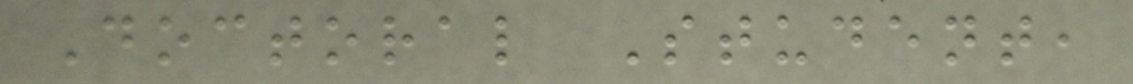Doctoral Student,
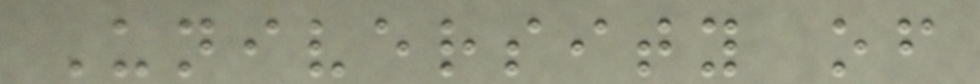University of
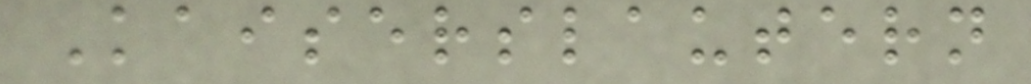Kaiserslautern
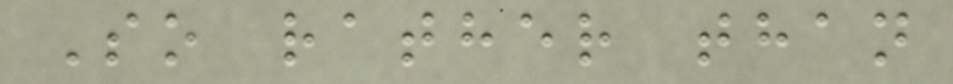So rather than
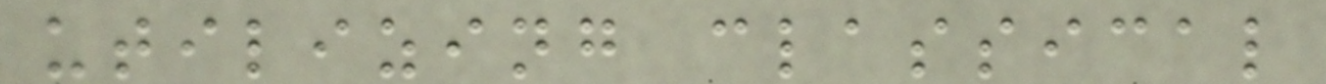utilizing classical
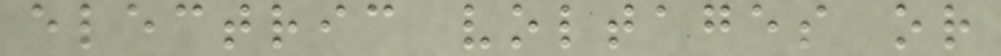electric voltages or
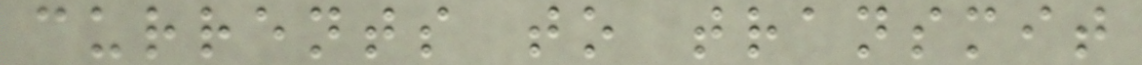currents to transmit
